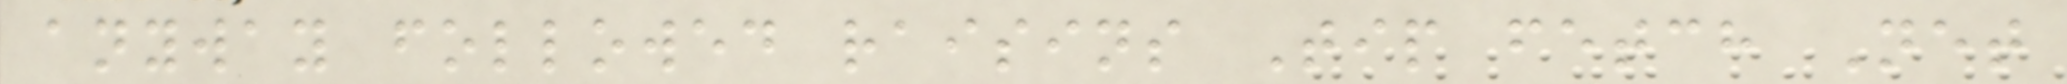anyway followed raisins Tip fetch Net
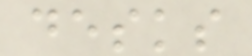desks
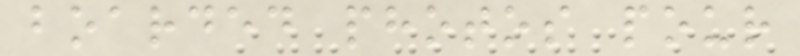boarded photos pour
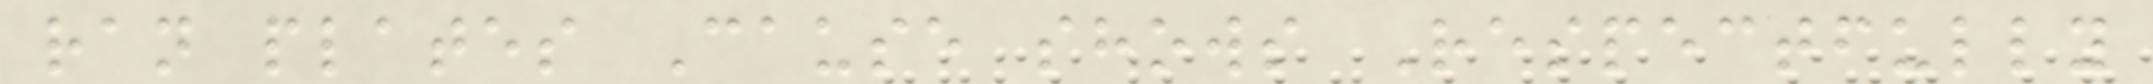ran plates Cause shows Respectfully
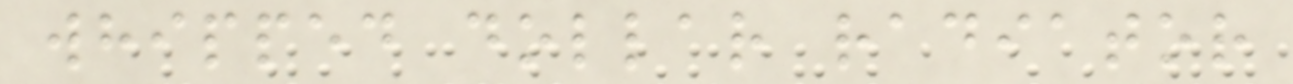whipped dollar radiator
